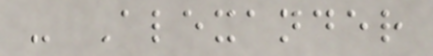- Alexander
